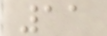11
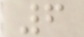6
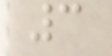3
